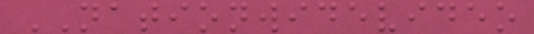NATIONWIDEVIDEO
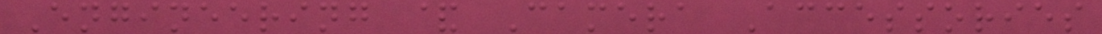Engineering & Camera Accessories
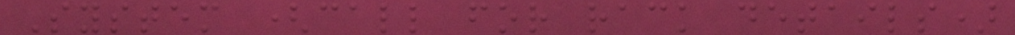System (call for rack details)
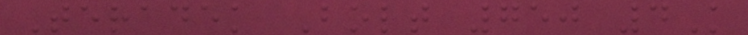Teradek Bolt 750 4K
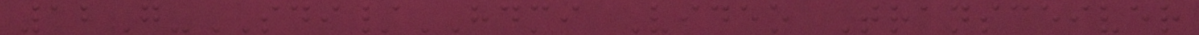12G-SDI/HDMI Video Transceiver
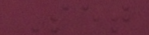Set
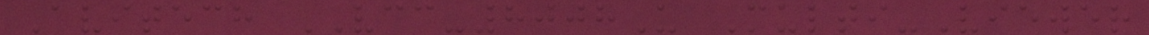Avitech VCC-8008U Multi-Viewer
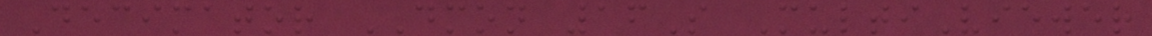Decimator DMON 16S MultiViewer
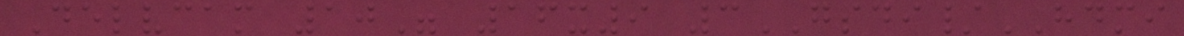Delvcam 10" 16x9 3GSDI/HDMI
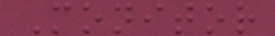Monitor
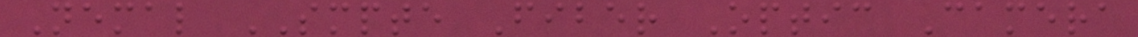Nemal SMPTE Fiber Optic Camera
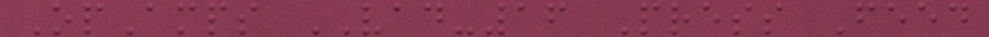OpAmps VAD-16 Press Feed
